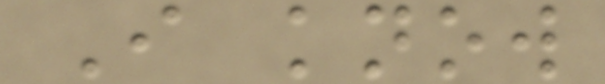I know
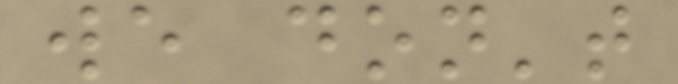we don't
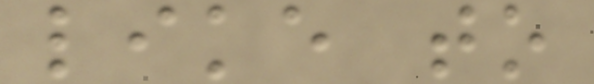like to
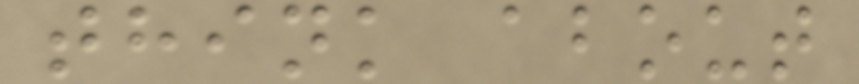think about
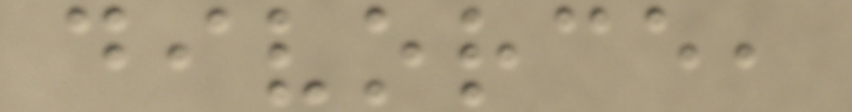divorce,
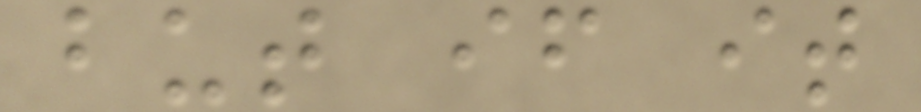but if it
